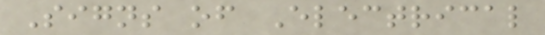Signs of Electrical
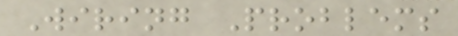Wiring Problems
